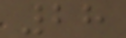28
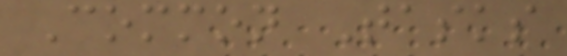Common Tasks
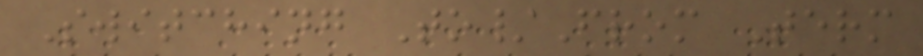Switching To/From Term
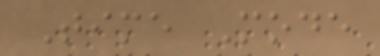Time Mode
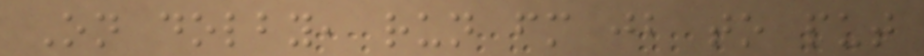On dolby, run fm jb to put
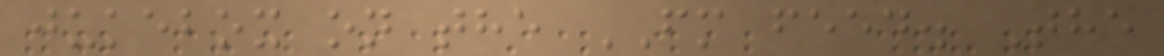jukebox on the FM feed. The
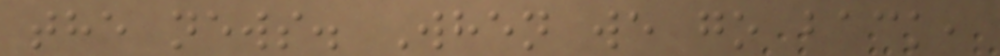the news. When we go back,
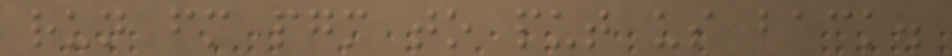run fm pgm to put us back.
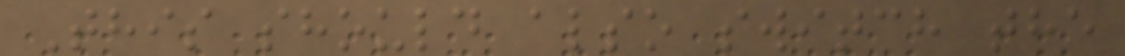This should also switch the
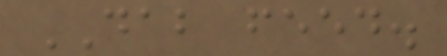DAB feed.
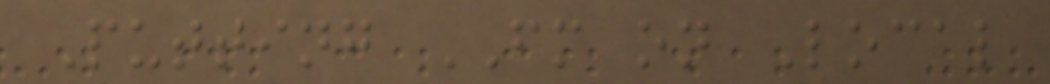Putting FM on Local
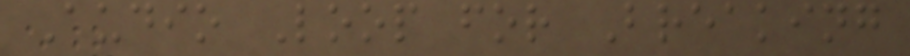Audio Loop for Breaking
